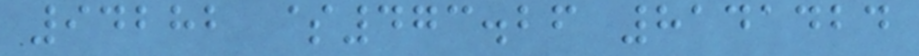94282 $473.26 8141424
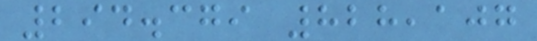294.379 828,107
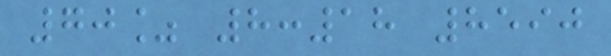70% 8:18 8590
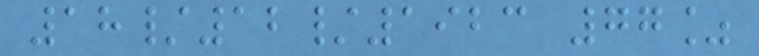18/12/1923 77%
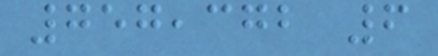757,372 6
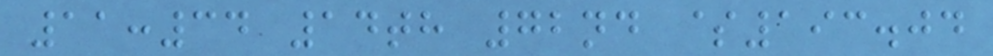11:34 14th 72nd $193.04
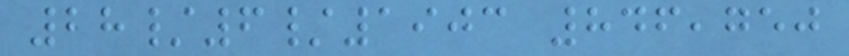28/6/1903 846,750
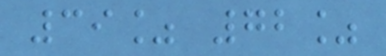39% 72%
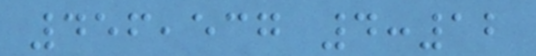456,537 4:12
